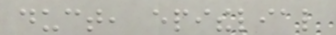duct, epithelial
